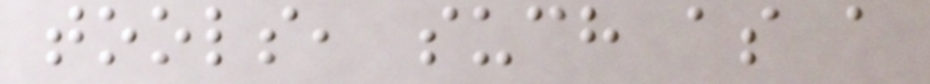tools, such as a
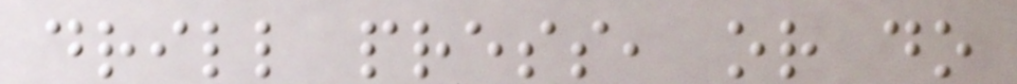drill press, or do
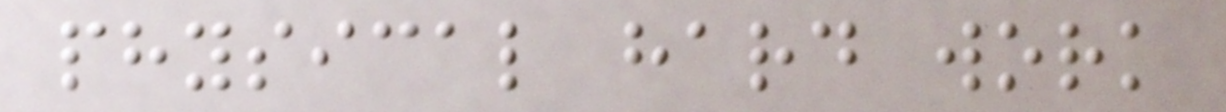physical hard work
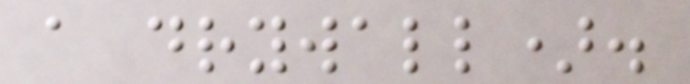a drywall).
